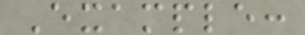Example:
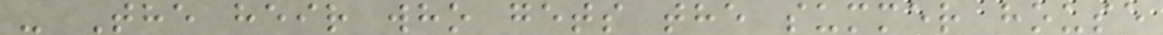- The heir who gets the summer house
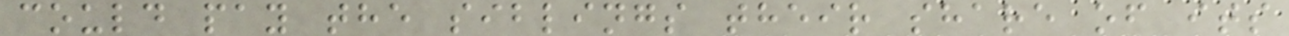could pay the siblings their share of its
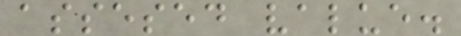assesed value.
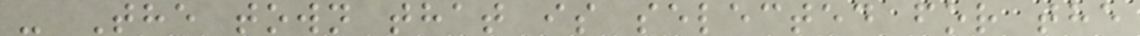- The town that is selected for the
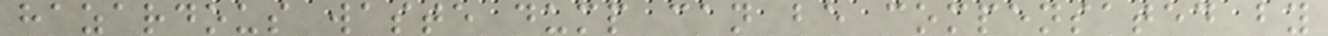hazardous waste dump can be compensated by
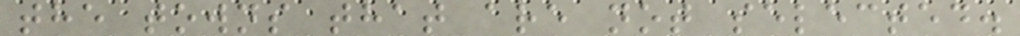the towns that are not selected.
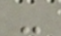-
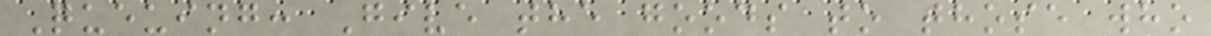Queuing: Give the goods to those who
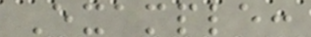Example:
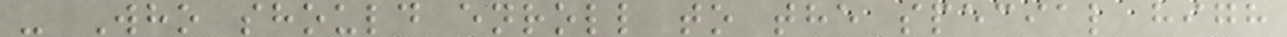- Who should enroll to the special high
